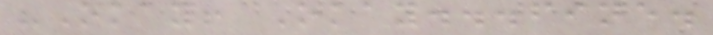"Okay! Okay...fine.
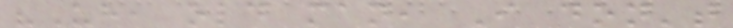"Uh, old man, I don't
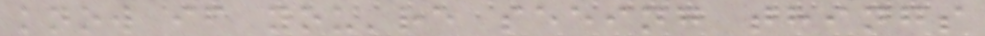know if you're seeing things
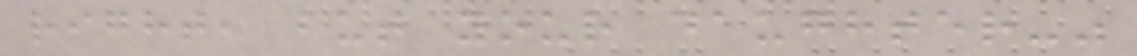right, but your daughter-"
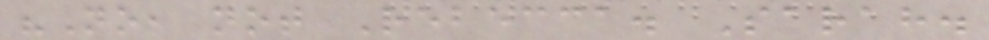"No, not Rebecca. Sarah.
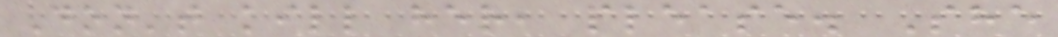Don't kill her, please. She
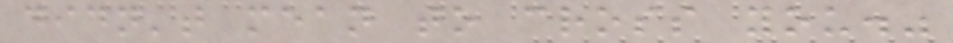didn't mean to cross you."
